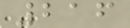216
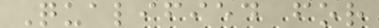Qualified for
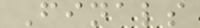Finals
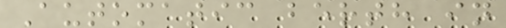Automatic berth in
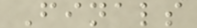Finals
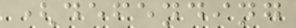(defending
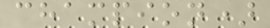champion)
